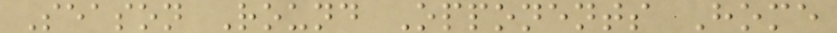Season Round Opponents Home
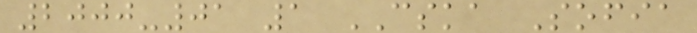2000-01 1 CSKA Sofia
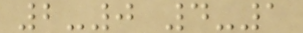2-0 4-1
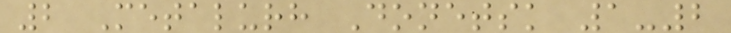2 Metalurh Donetsk 1-2
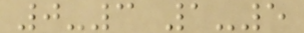0-3 1-5
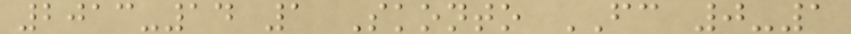2013-14 1 Skonto FC 0-1
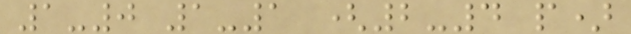1-0 1-1 (2-4 p)
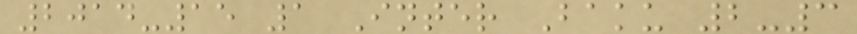2014-15 1 Inter Baku 2-3
